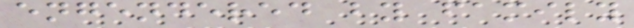engendered by family
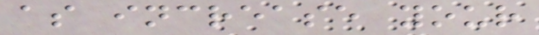as increase your
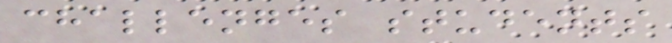challenges students
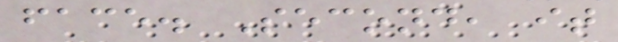face. Second, it
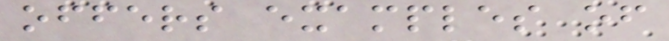offers examples of
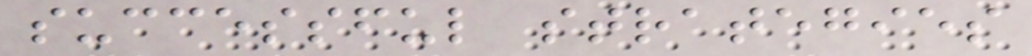successful strategies
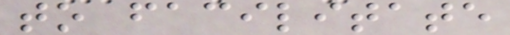to facilitate
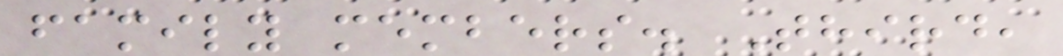family members. Third,
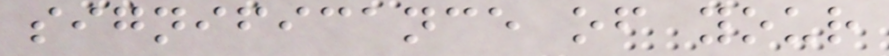significance of your
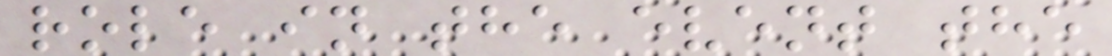role in the event the
